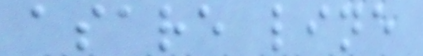asare line
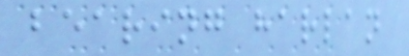bearing harlan
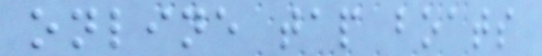online tap boats
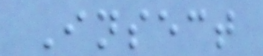Insect
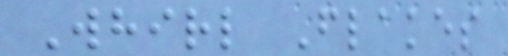Whirl Flakes
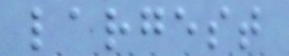largest
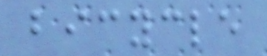bicycle
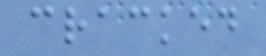cracked
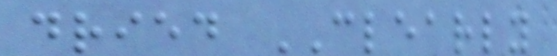dried CLEARLY
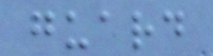guard
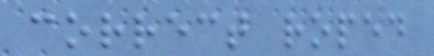correct roped
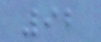92
